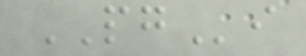PGi
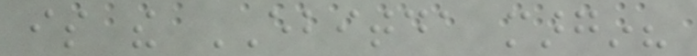is the EBITDA margin?
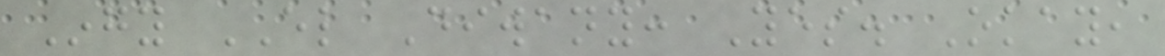Ingy EL Diwany: Yes. Okay,
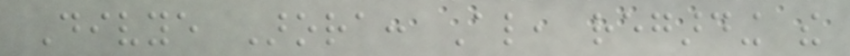Divye Arora: Also, regarding the
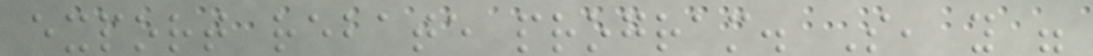export rebate program. So, you were
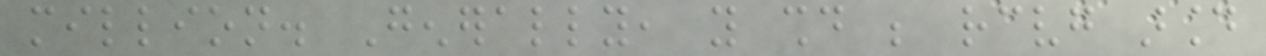million. Generally, you should be receiving around
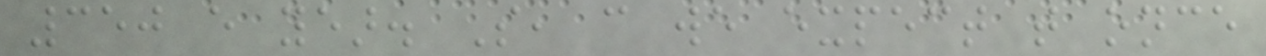350 every year. So, can we expect that once
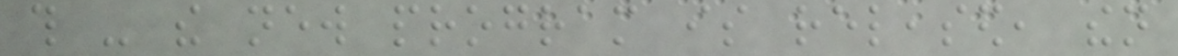this - the new program is released, then
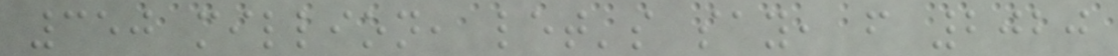350 million, let's say, from 2020
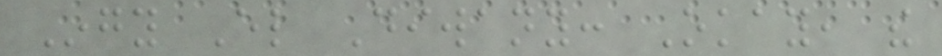Ingy El Diwany: Okay, the
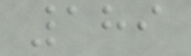189
